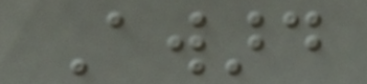Award
